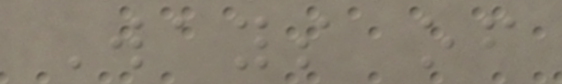Ways of
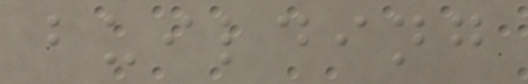building
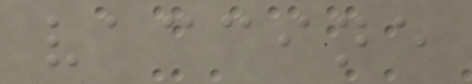vaccine
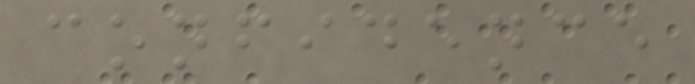confidence
